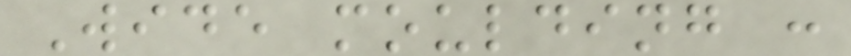Wide moulding :
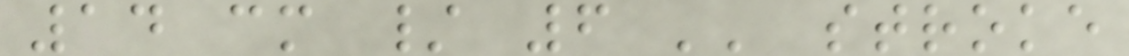14 cm / 6 '' stroke
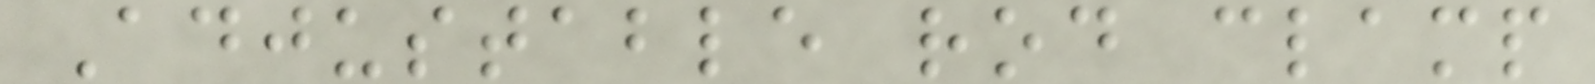Adjustable rod clamp
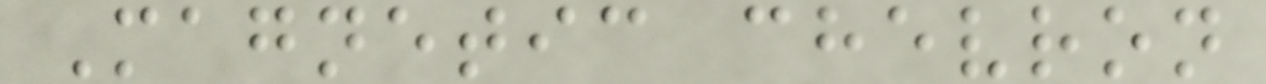Magnetic chevron
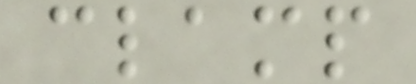clamp
